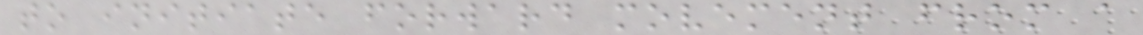to initiate forward movement from a
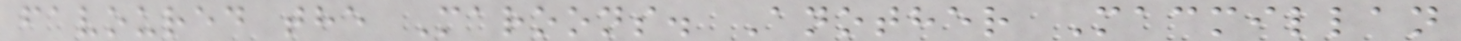favoured the Maroons. Another Macmillan
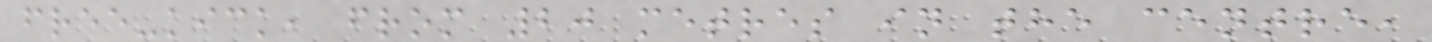free-kick, from 20 metres in the centre,
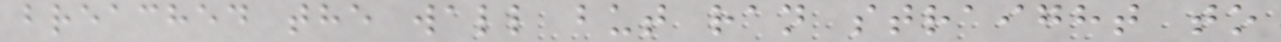breached the wall but ran straight to
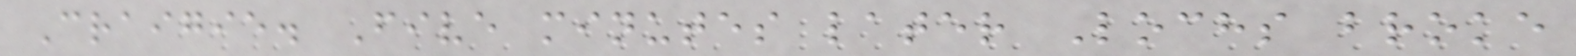Craigie. Five minutes later Lochs broke
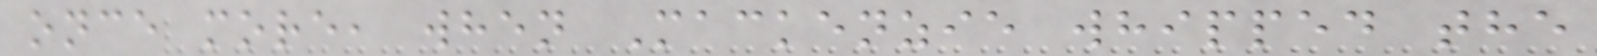once more, when Mackenzie whipped the
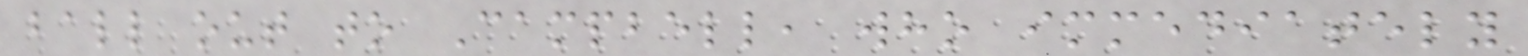ball out to Campbell, who immediately
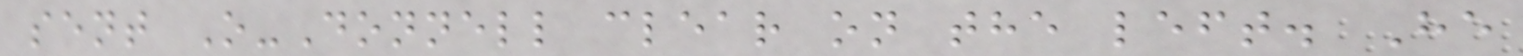sent O-Donnell clear on the left. He
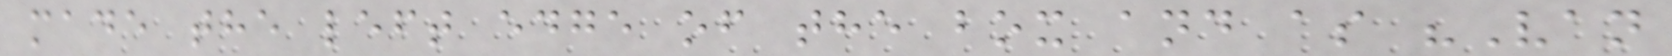made the left edge of the box and as "Van
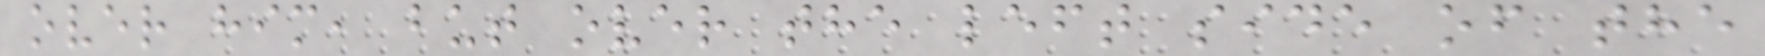over him, but over the left side of the
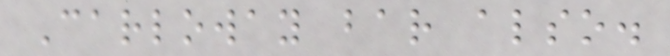Carloway bar also.
